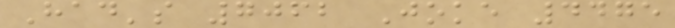Had's 7062 Joke 4475
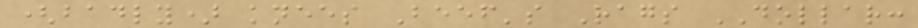(badly) knees Beef's Rags DOLLAR:
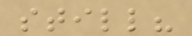still?
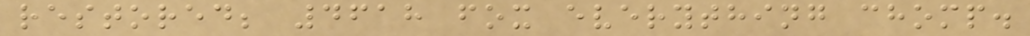restored; 4618 fox everything chomp.
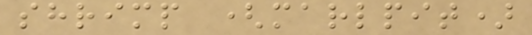shrimp (marlpit)
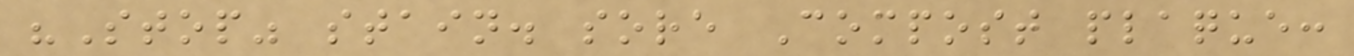"Stop" stain. sore Compost plaque:
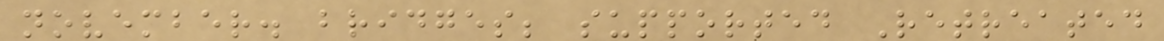november. bridges; supported Retreated
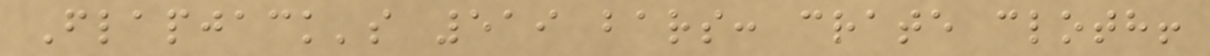Flapjack's 519 bars: crate cloth!
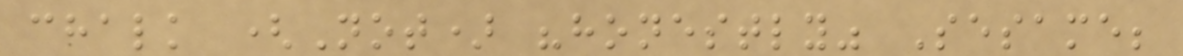chalk (Not) "honestly" Sesame;
